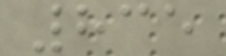835
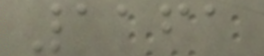1161
